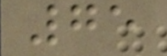75
